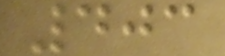403
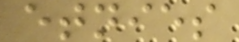etnies
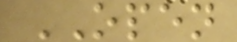OPEN
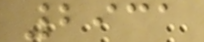2931
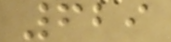629
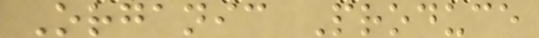Organic Produce
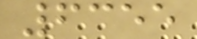6355
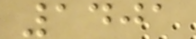1401
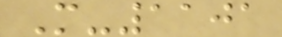M-1101
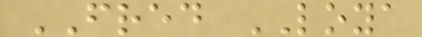FRED LOYA
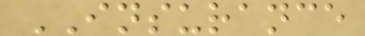INSURANCE
